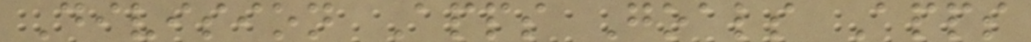Division Apps Goals Apps
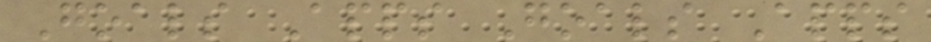Goals Apps Goals Apps
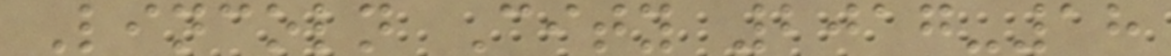Lincoln City 2017-18
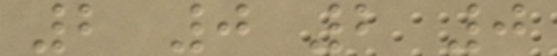2 0 2 0
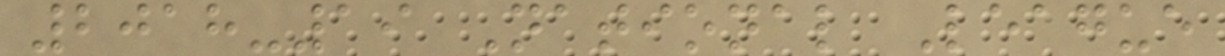2018-19 National League
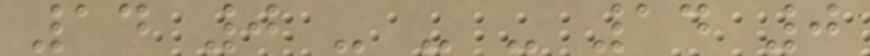14 0 - - - 14 0
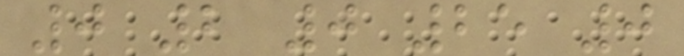0 2 0 25 0
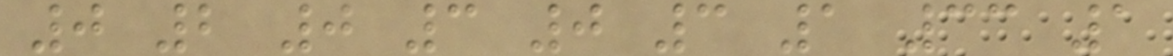0 2 0 3 0 3 1 33 1
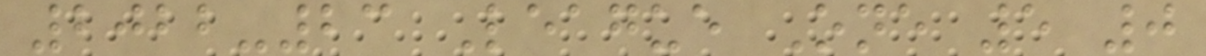2022-23 League One 5 0
